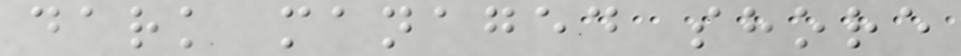dark managed shore
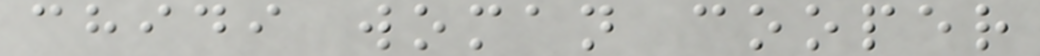chidi woman cooper
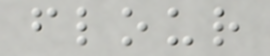flour
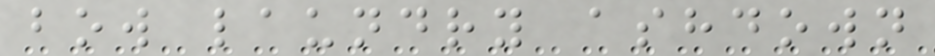bow laundry ashdown
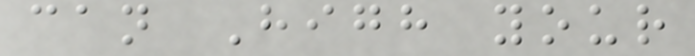can High your
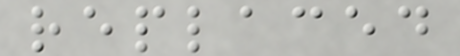replaced
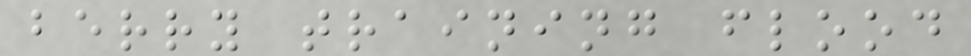berry training flood
